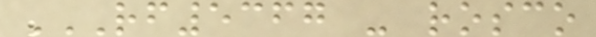RF5367 - ROSCO
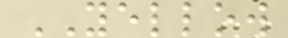YELLOW
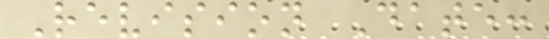Revision Date:
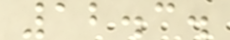12.3.
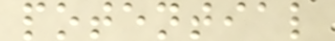potential
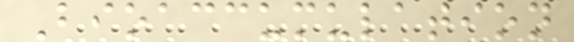Bioaccumulation
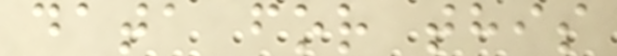data for this
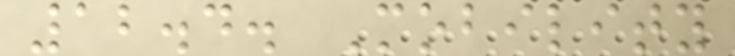12.4. Mobility
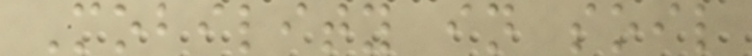Mobility in soil
